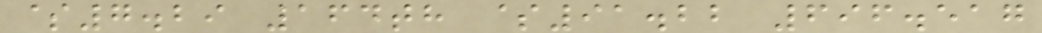$7.29 164th $91.22 696.517
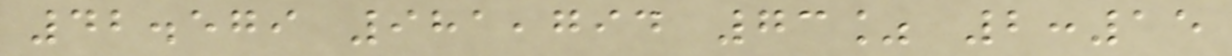42.579 981,794 73% 2:15
